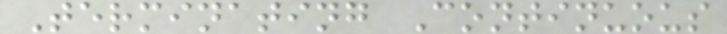Terminating Continuous
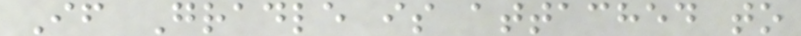If Gradle is attached to
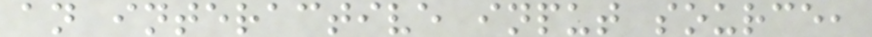an interactive input source,
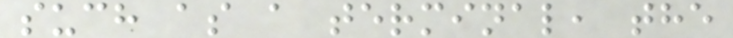such as a terminal, the
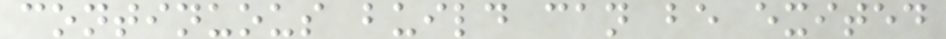continuous build can be exited
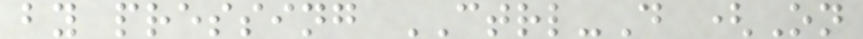by pressing CTRL-D (On
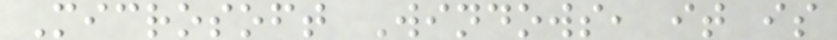Microsoft Windows, it is
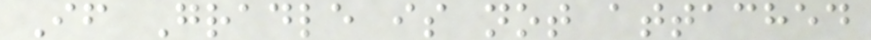If Gradle is not attached
